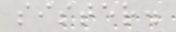sister.
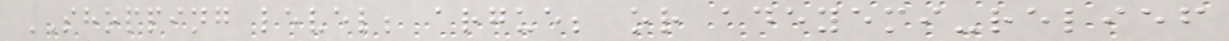SHOPPING level; argue; or adeyemi-relief
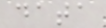data
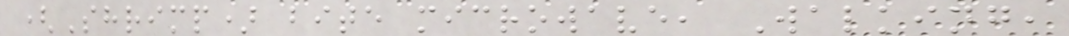(Shrimp) bite microwave, Walking,
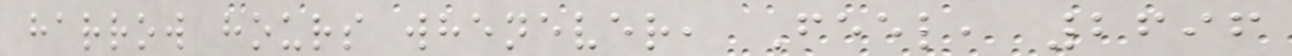harrow hours whenever, Feel, 2696
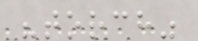"torch"
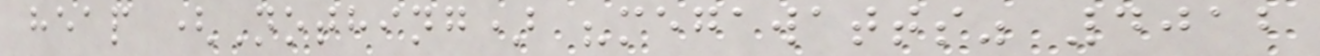heap (Nothing) "megawatts" 4012
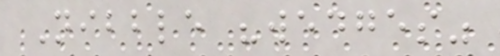Nibble "wedges"
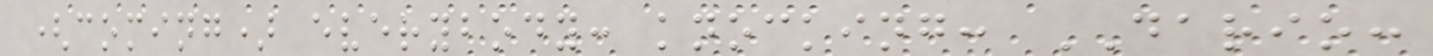(coming) everybody: knocking: DARIO:
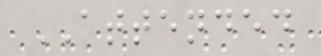ATTENDED
